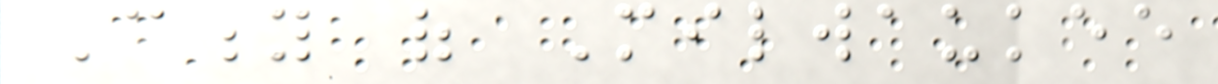City of Milwaukee
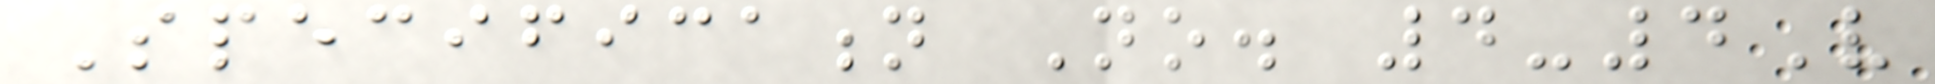Specification No. 4-4V
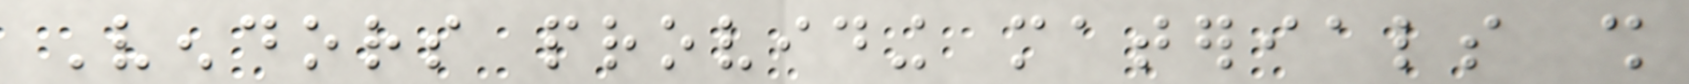Vendors providing materials shall
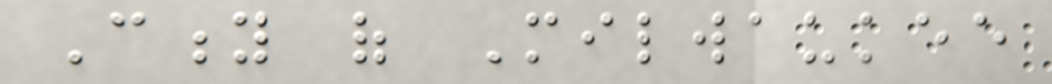City of Milwaukee
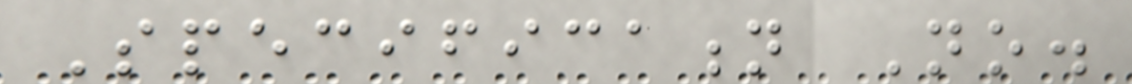Specification No.
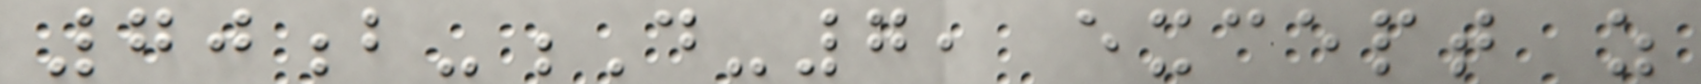70b-D-7, except as
